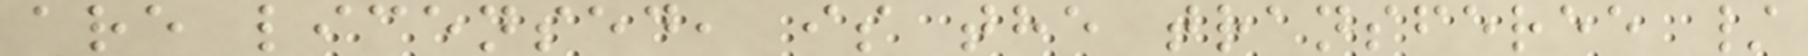are licensed, is the transferee /
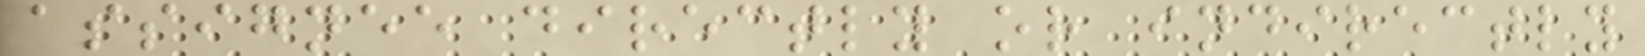assignee directly or indirectly
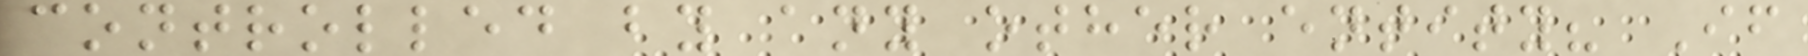controlled by any other entity? If
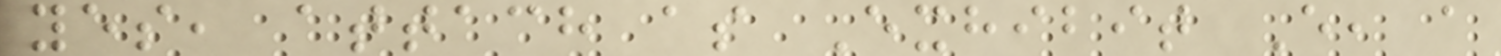yes, attach as Exhibit E, a
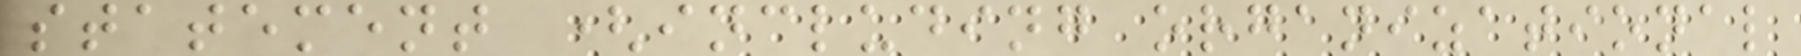statement (including organizational
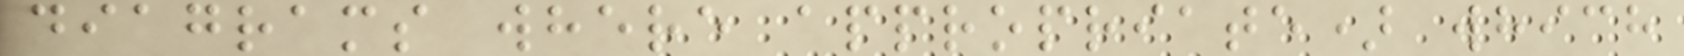diagrams where appropriate) which
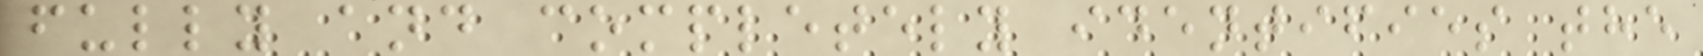fully and completely identifies the
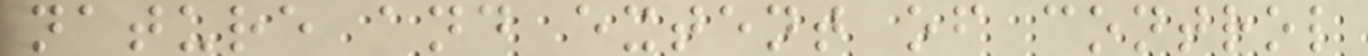nature and extent of control
